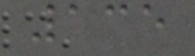135
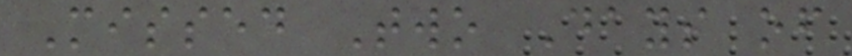Missed Two Days of
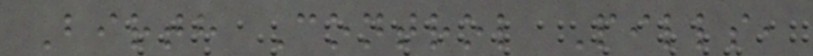Birth Control Pills,
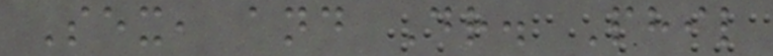Sex, and Dr. Phil
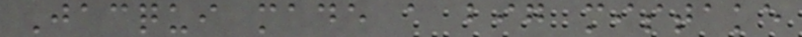Jacqui made a big mistake
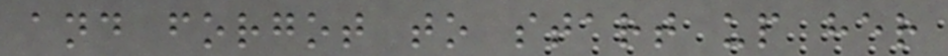and forgot to start up her
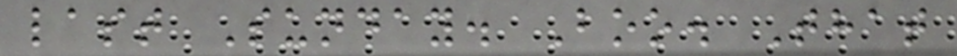last Sunday. Boo. That
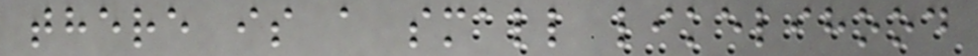there is a small likelihood
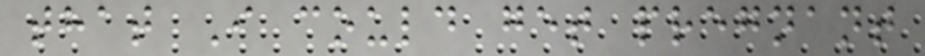that I could get pregnant
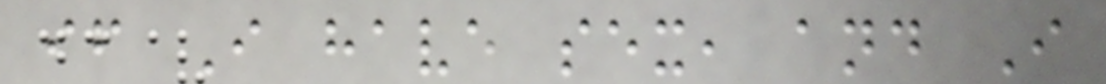if I have sex, and I
